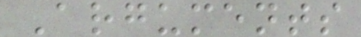Arguments
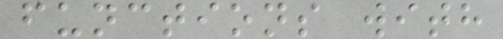functions with
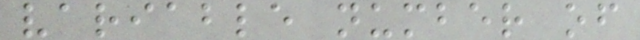variable number of
